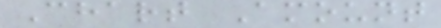Chart Amount
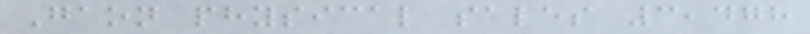Gaon physical sales 3,478
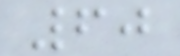60
